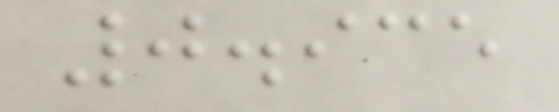0.935
